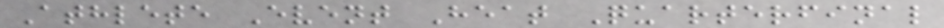Athlete Event Heat Quarterfinal
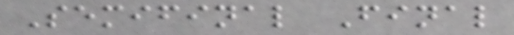Semifinal Final
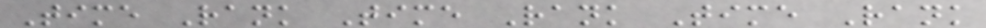Time Rank Time Rank Time Rank
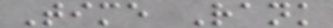Time Rank
